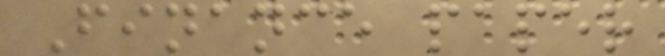Finance paper
